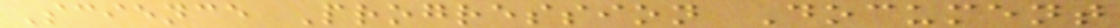Science Progression Document
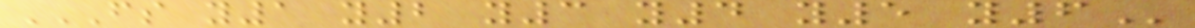FS Y1 Y2 Y3 Y4 Y5 Y6
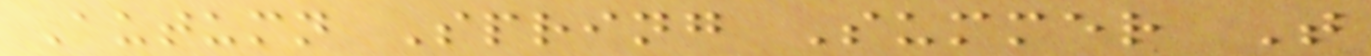Autumn Spring Summer T
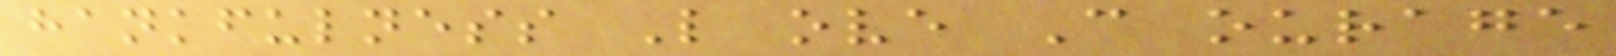hankfulness L ove C ourage
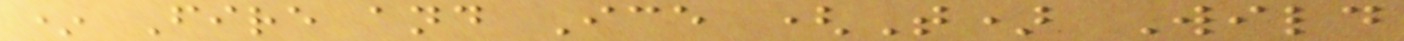* Fire and Ice (T) Wild
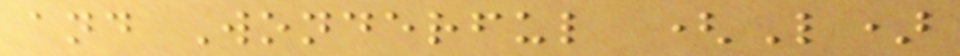and Wonderful (L)
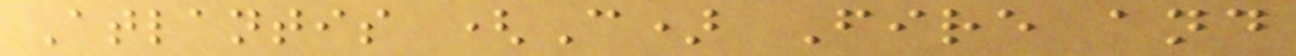Atlantis (C) Fire and
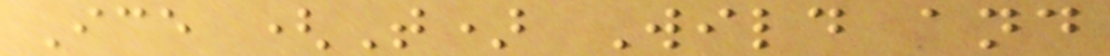Ice (T) Wild and
